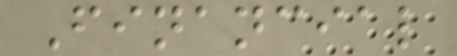Financial
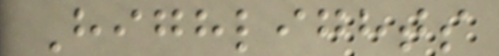Highlights
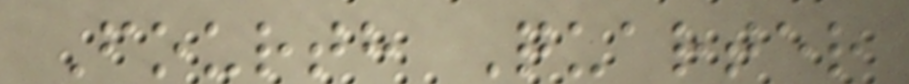Fourth Quarter
